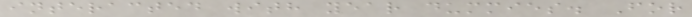interacted with year dummies. For
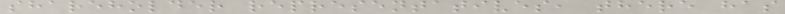shareholder representatives, there has
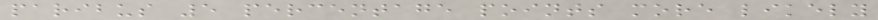paribus 5 percentage points more likely
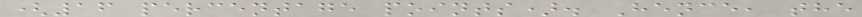(16 percentage points). Hence, the
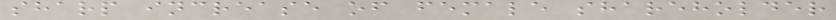sharp increase of female shareholder
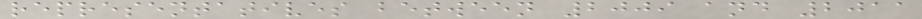representatives between 2009 and 2011
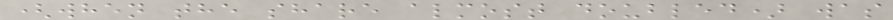(when the share almost doubled) was
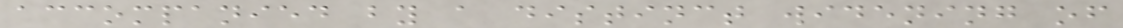accompanied by a distinct widening of
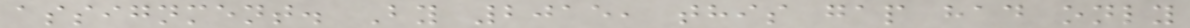assignment. By 2015, this gap had only
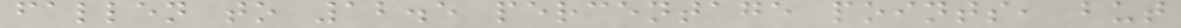fallen to 12.5 percentage points, but
